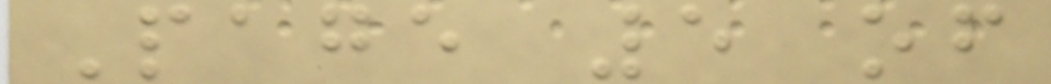Page 5 of
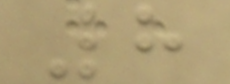8
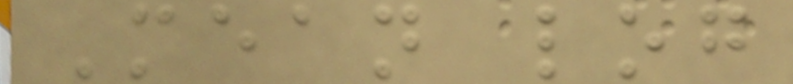Mean log
